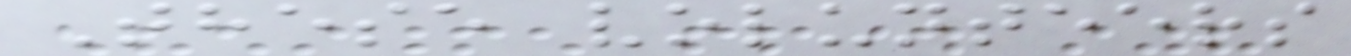These volunteers
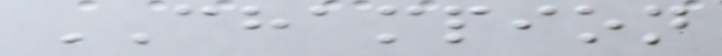CHAMPION
